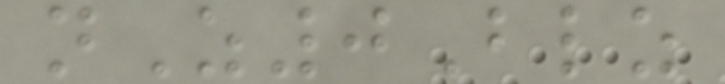nZ0Blz
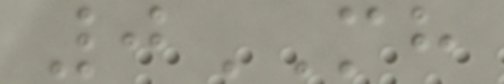0MH
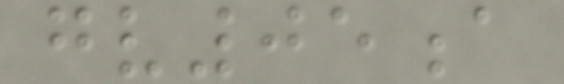gv05a
